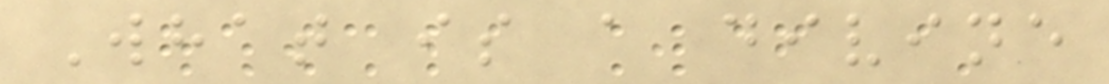What is a divine
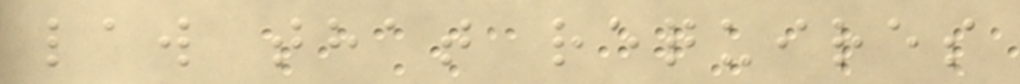law that requires
